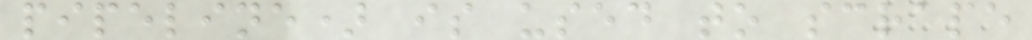pipeline) is used to scrape
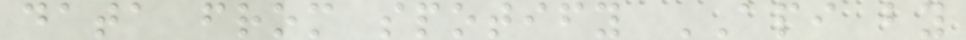data from spotify API by
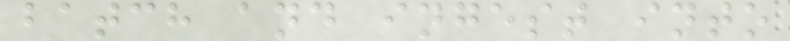batch and ingest into
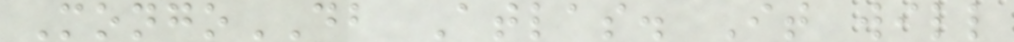MongoDB Atlas. It will
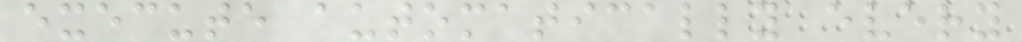execute automatically every
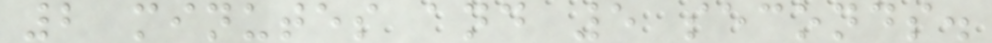2 minutes and 5 seconds.
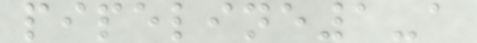pipeline1-a
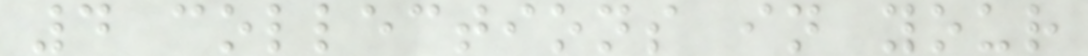4 collections in your
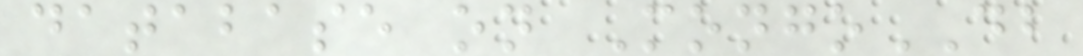database on MongoDB
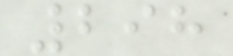298
